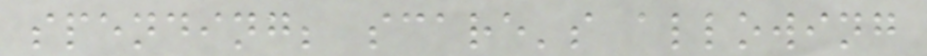spending; scare's allowing
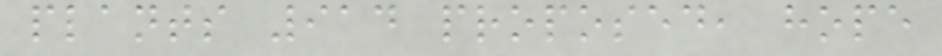plants 914 proposed, hope
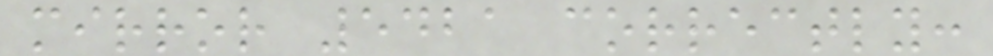mirror 5421 correctly:
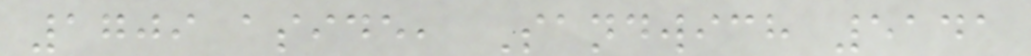1709 aside, Sandwich 5141
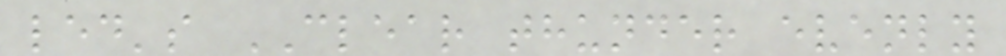led's CLEAR thunder evenly
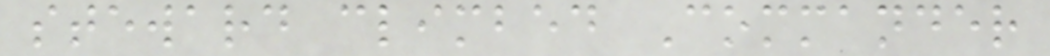steward climbed Commander
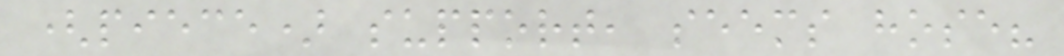(piece) support, seems hose?
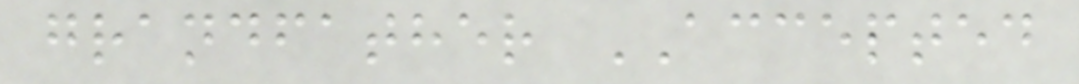grandfather ACCEPTED
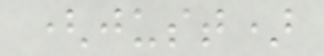(just)
